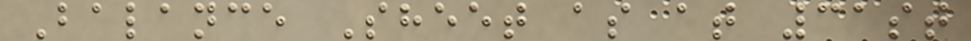Balance Sheet as at 31st
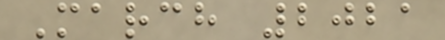March 2021
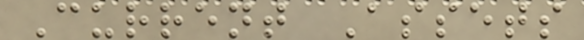Current Assets
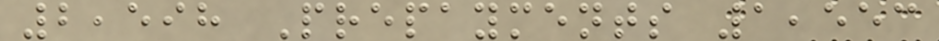2,598 Prepayments 1,553
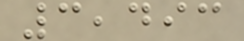3,493
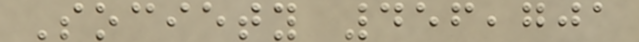Society 456,701
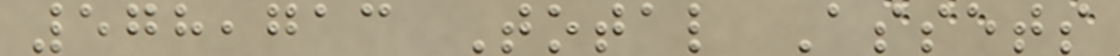578,713 Total Assets
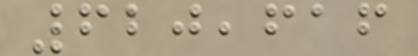620,616
